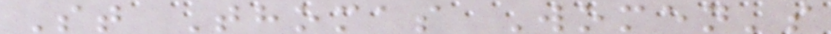St Thomas Women's
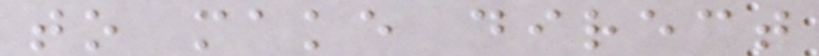to make direct
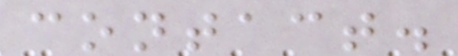contact.
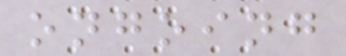ongoing
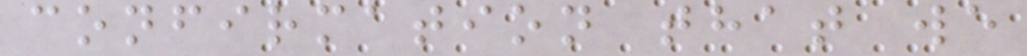confirmation that we
